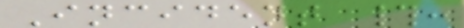Incident #:
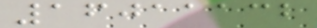16011132
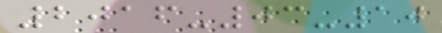2016-03-10
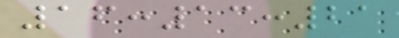16:13:21
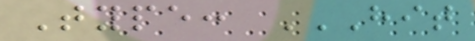Type: HIT
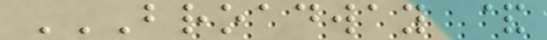BROADWAY &
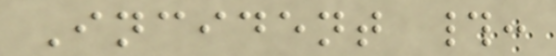Incident #:
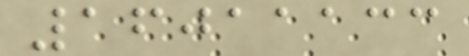16011133
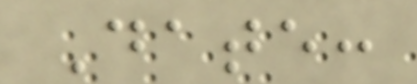Date:
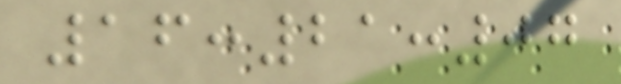16:21:07
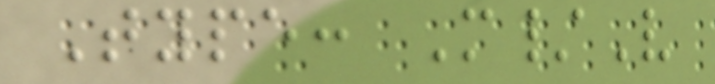Type: M/V
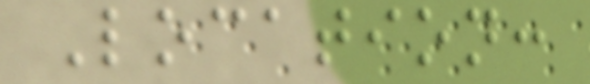Location:
